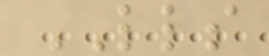LLS
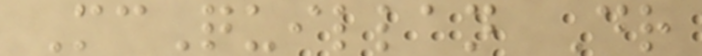McQuillan Dr
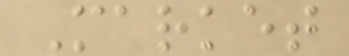Market
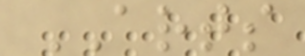ARTS
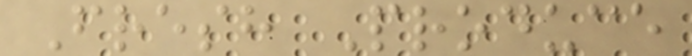Fresh Produce
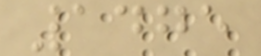1475
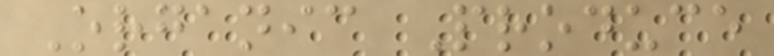Organic Produce
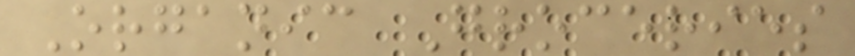Organic Groceries
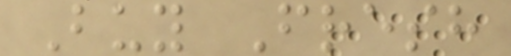Buy Fresh
